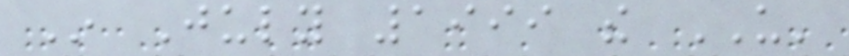In July 1999 the US'
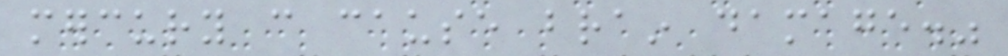mercury can cause brain damage."
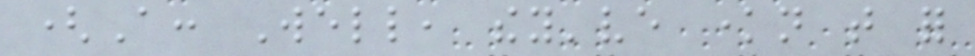(A: Well, they've known that for
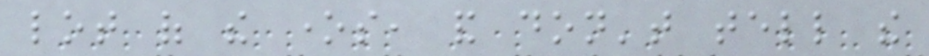lot of the ones, and don't tell the
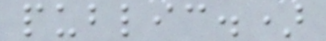public.)
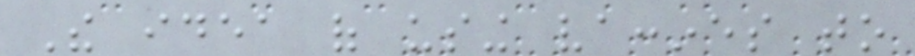The idea of using vaccines to
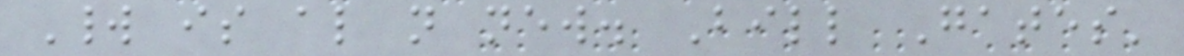World is also not new. Bill Gates'
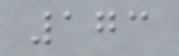173
